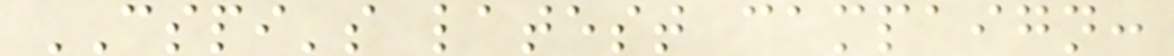CSPI's latest campaign:
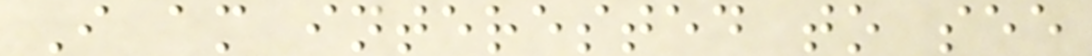I am interested to see
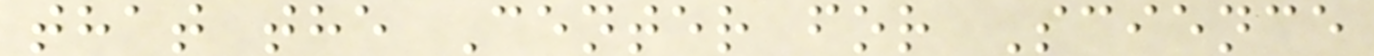that the Center for Science
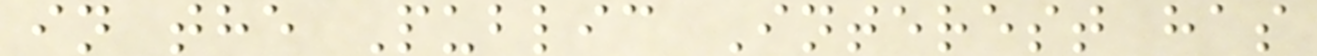in the Public Interest has
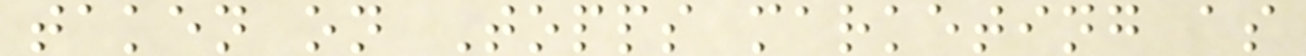taken on Topps marketing as
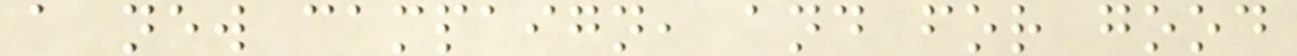a new campaign, and for good
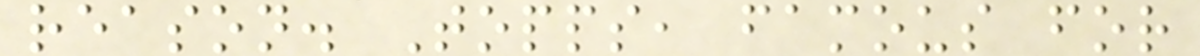reason. Topps, famous for
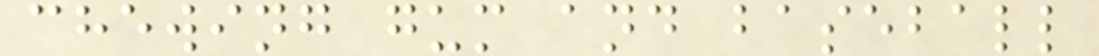chewing gum and baseball
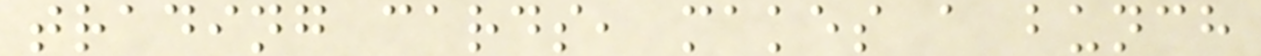trading cards, makes a bunch
